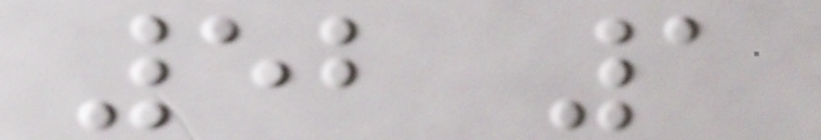52 1
